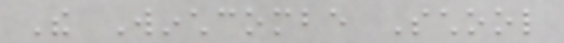The Winchcombe School
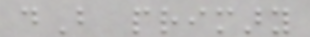dB primary
